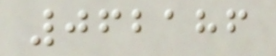062186
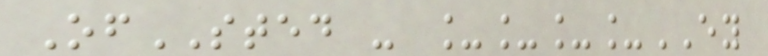OfSTED - ____EY
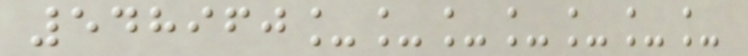548960_______
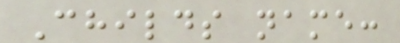Childs name:
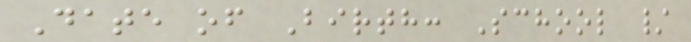Date of Birth: School /
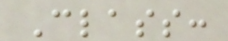Class:
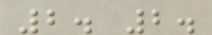2. 2.
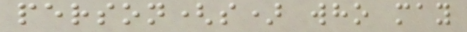person(s) who may
